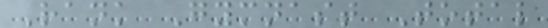Rank Gymnast Total
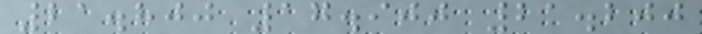21.800 17.900 21.200
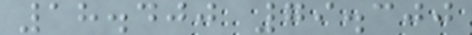18.400 79.300
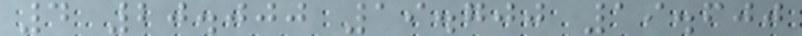4 20.000 19.700 19.600
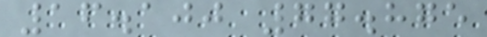16.100 77.875
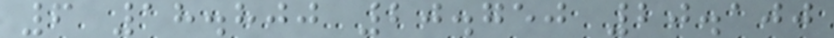6 18.800 20.750 20.100
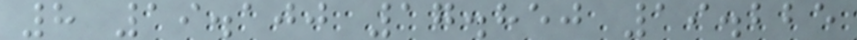8 19.100 17.850 19.225
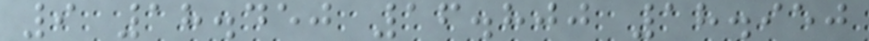9 18.450 16.800 18.950
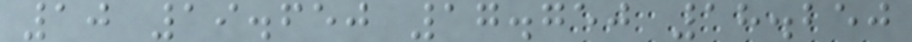10 19.650 17.750 18.250
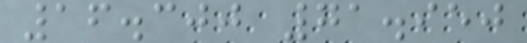16.300 71.950
